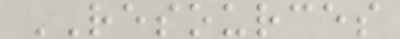RESOURCES
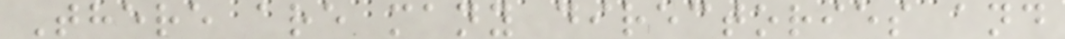There are many directories and
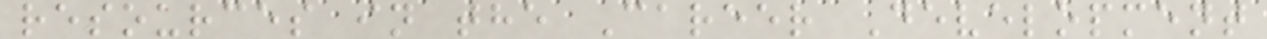resources in the Career Development
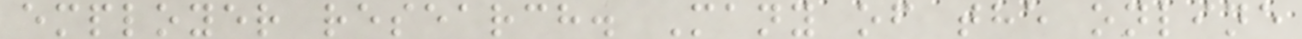employer research. Many of the online
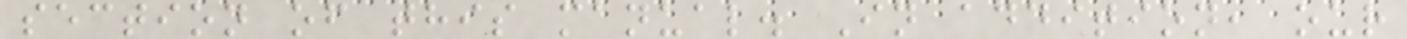section of this manual. In addition, our
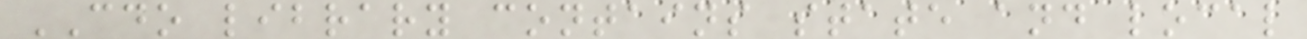CDO library contains state and local
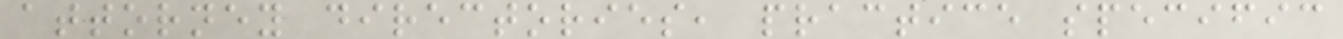attorney directories, practice specific
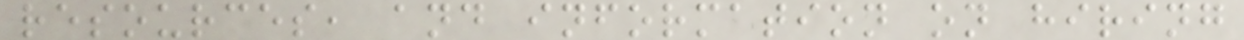resources, and information on hiring
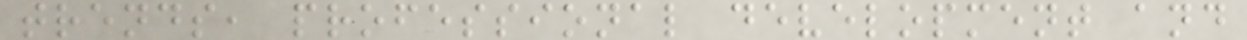trends, professional development and
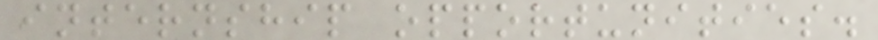internship opportunities.
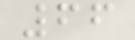66
